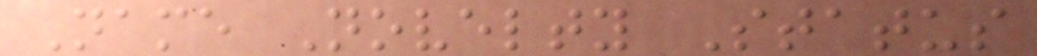Name Novelty Status
